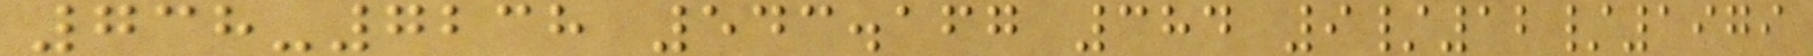738-7238 543.167 384 9/12/1979
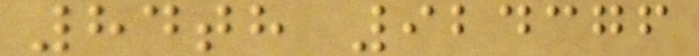84th 924376
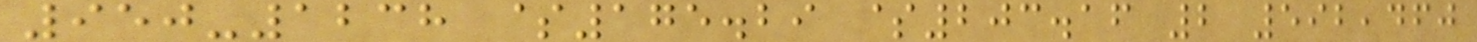950-1238 $175.29 $203.16 2 592,460
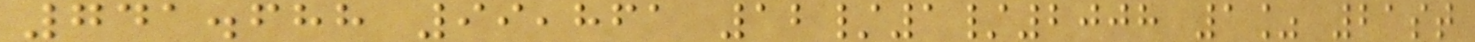741.688 99,861 12/1/2008 1% 21st
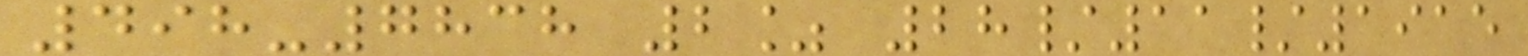498-7838 2% 28/11/1915
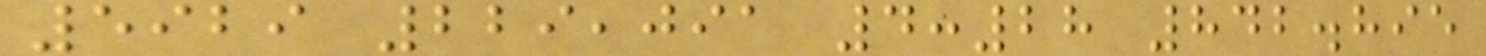5929 229,091 4:28 842.895
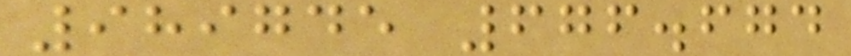989745 676.674
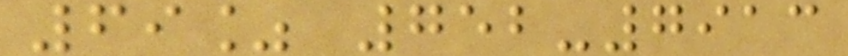69% 752-7913
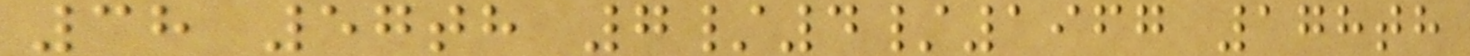38 57th 7/4/1967 178th
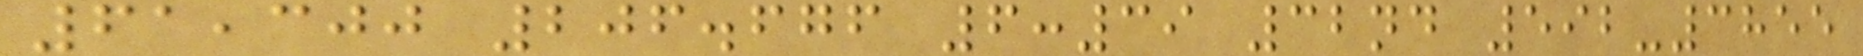61,300 206.676 6:39 32nd 592-3855
